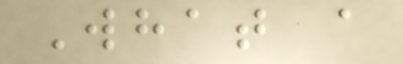What a
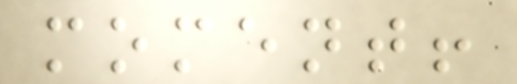moment!
